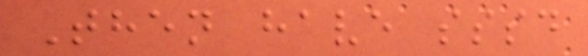Then have sssd
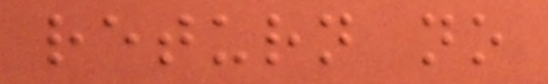return no
